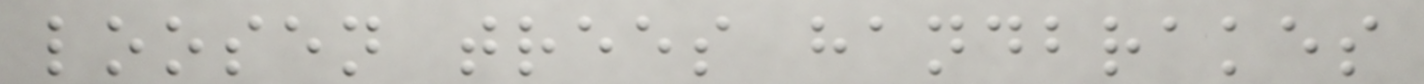loosen trees handbrakes
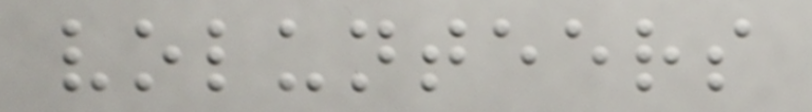volunteers
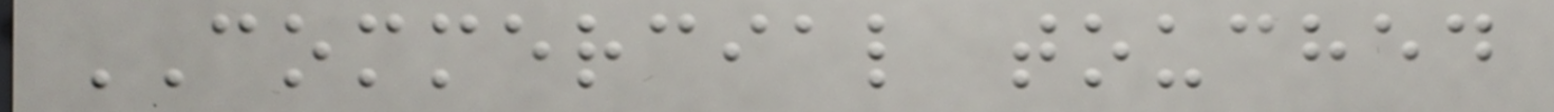COMMERCIAL touched
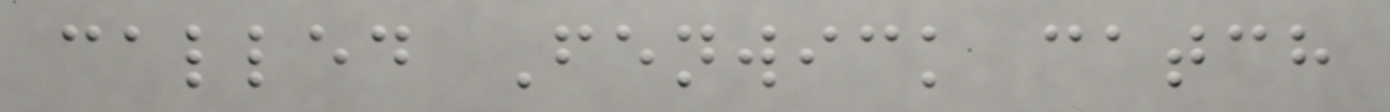called Fenwick catch
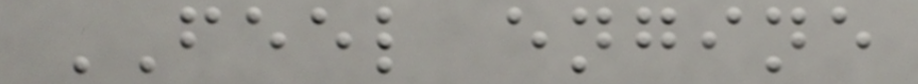FEEL engine
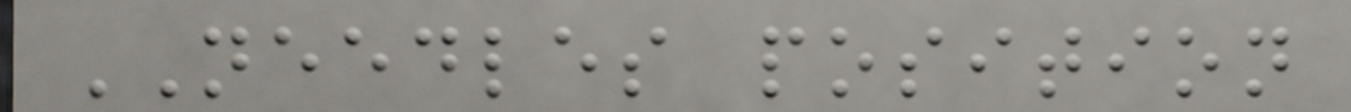NEEDLES position
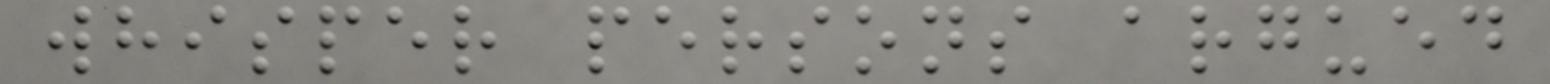whisper persons argued
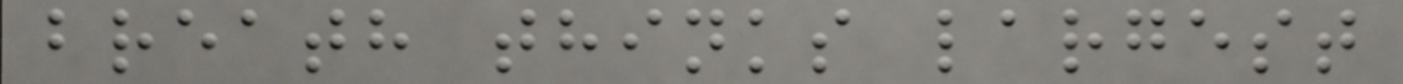breath thinks largest
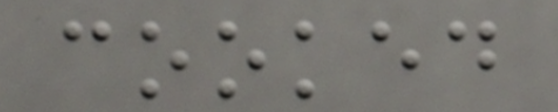cooked
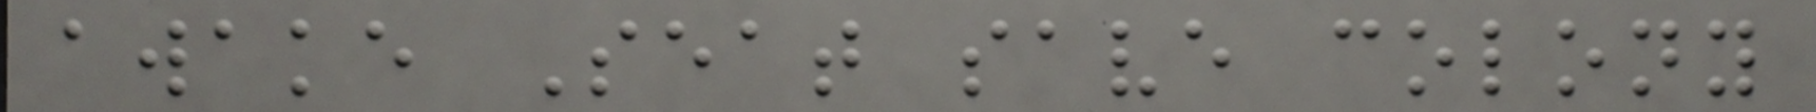awake Seat save colony
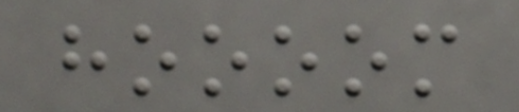hoooom
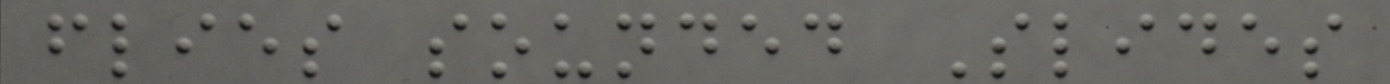flies sounded Slides
